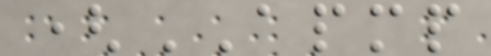(APMP
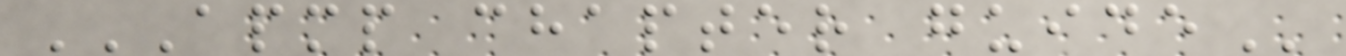APMP CHAPTER GUIDE
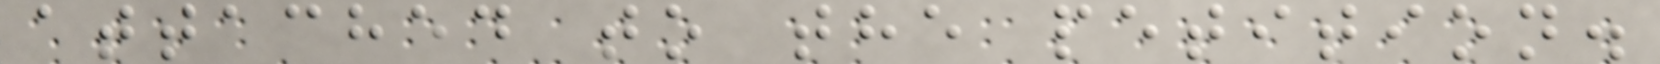attached to the petition.
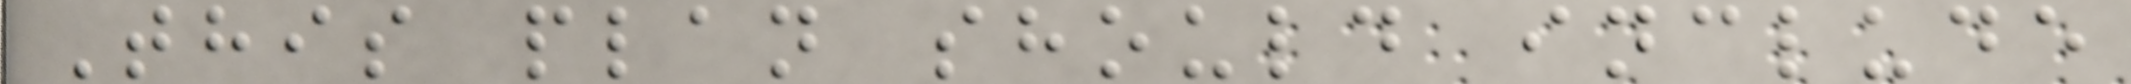This plan should include
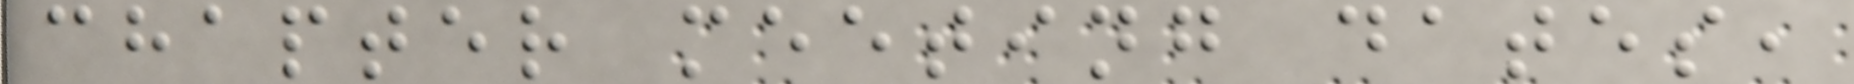chapter meeting dates,
